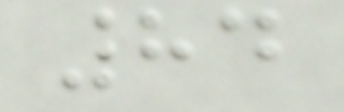84
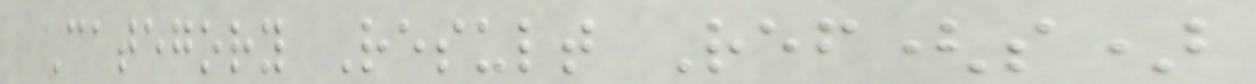Category Result Ref(s)
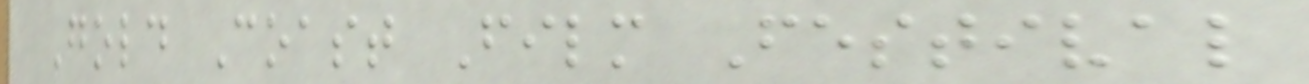Gold Coast Film Festival
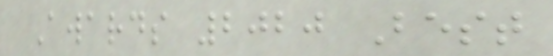Awards 2020 Best
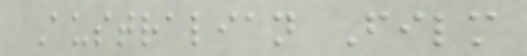Australian Film
